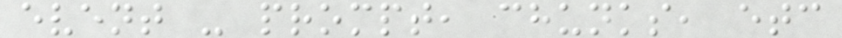event - prompt, chunks, etc
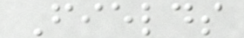Fields
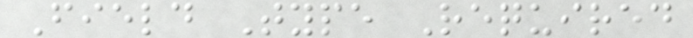Field Type Required
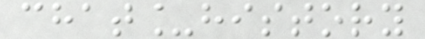chat_history
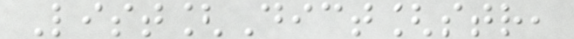List[Dict[str,
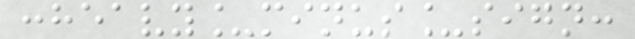:heavy_minus_sign:
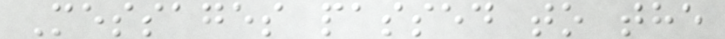Messages passed to the
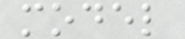model
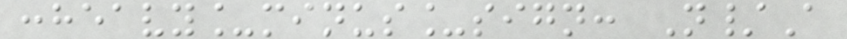:heavy_minus_sign: N/A
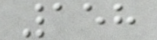158
